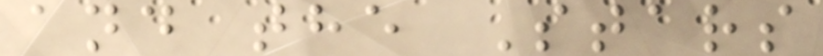and the Stars
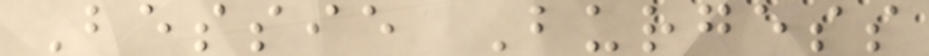Bessie Burgess
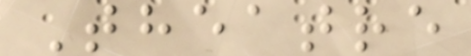Theatre
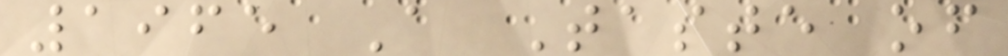1965 A Taste of
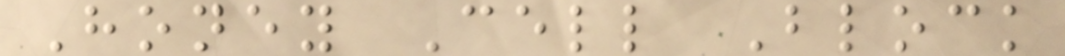Honey Cell Block
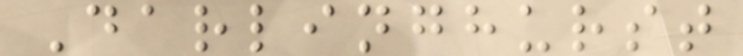Darlinghurst
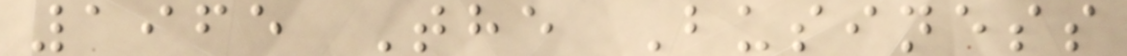1965 The Business
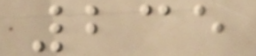235
